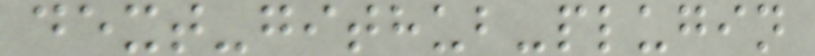dext-github-plugin
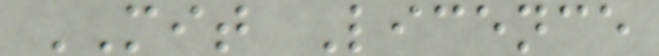MIT Licence
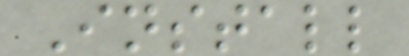Install
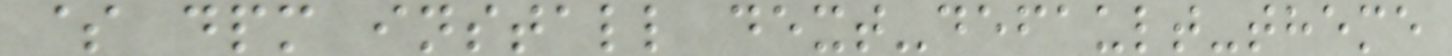$ dpm install dext-default-theme
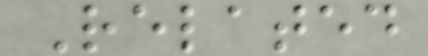Related
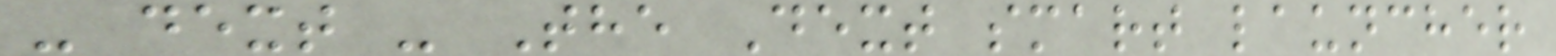- dext - The Dext smart launcher
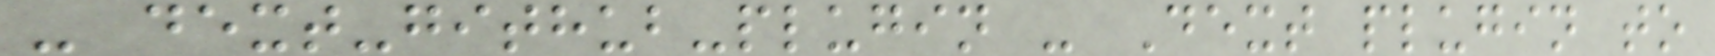- dext-github-plugin - Dext plugin to
